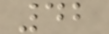42
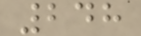248
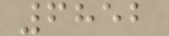6852
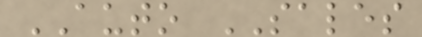AUTO SALES
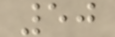50
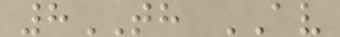8TH AV
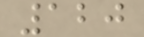120
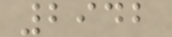2942
